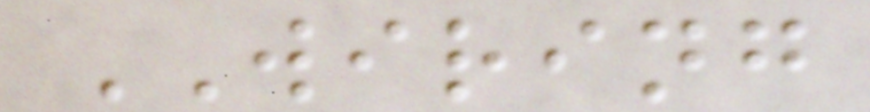WIRING
